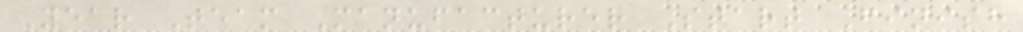Year Team Manufacturer Start Finish
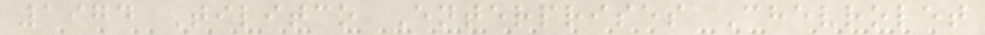1974 Tilitco Enterprises Chevrolet
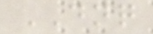DNQ
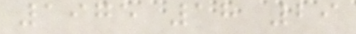1975 18 29
